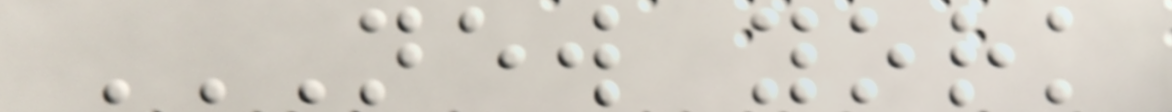NEW YORK
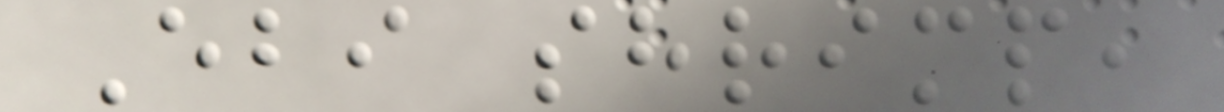Ebi shrimp,
